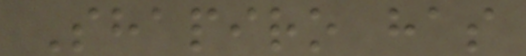Shapiro has
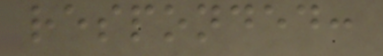responded:
